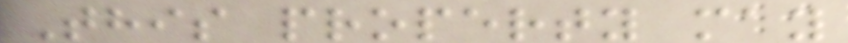This property may
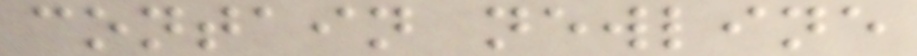contain newline
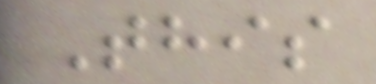This
